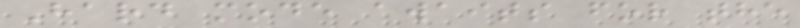Hard mode awaits for the
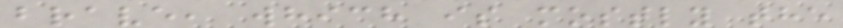brave, which is mostly the
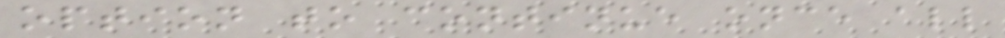option to continue once all
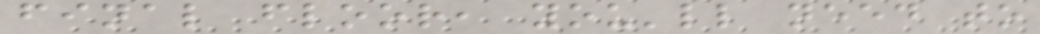final floor, you'll need to
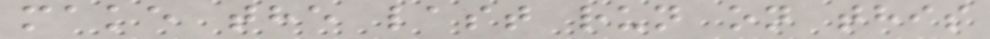make the last run on this
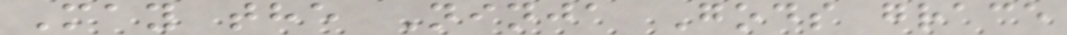May the Ninja Gods grace
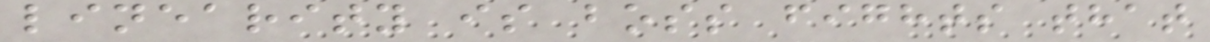linearity is boss fights that
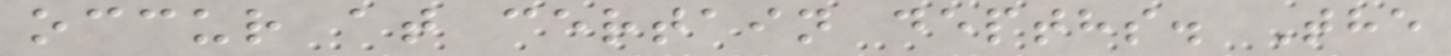occur at certain depths. The
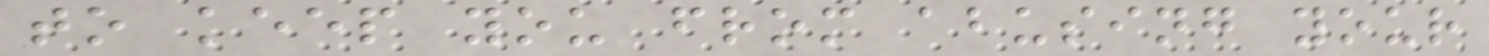to keep you from abusing your
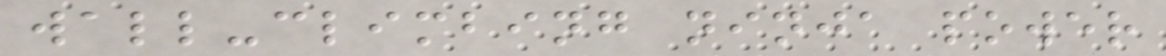wall-climbing ninja power
